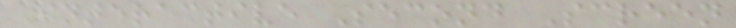Interactive Second Screen
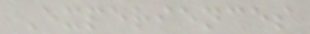Experiences
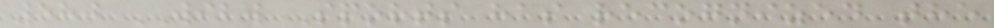580 WIBW Sports has recognized the
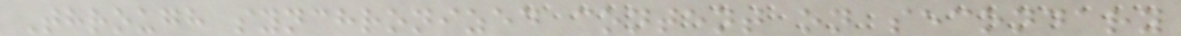Through synchronized content on secondary
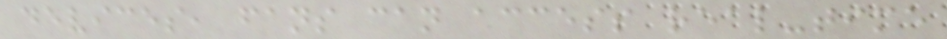devices, fans can access real-time
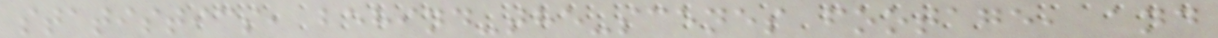statistics, behind-the-scenes footage, and
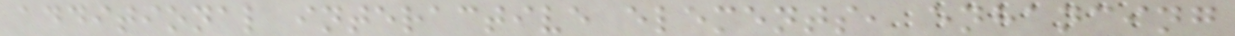additional interactive elements, enhancing
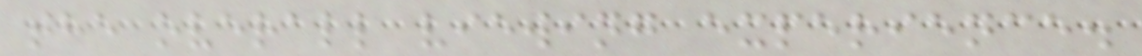the overall viewing experience.
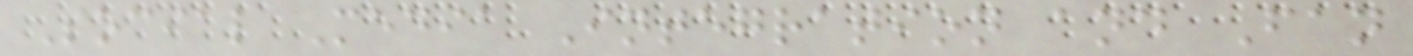Social Media Integration and Fan
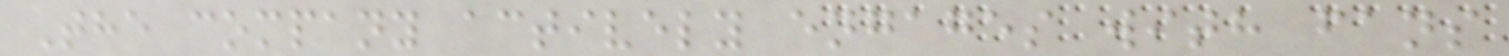The company actively engages with fans
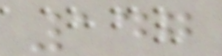147
